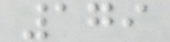179
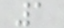1
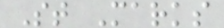St Marks
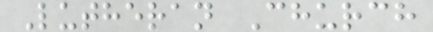Lutheran Church
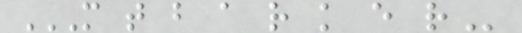M T B A R K E R
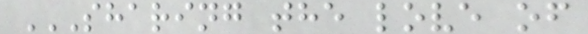SHARING THE LOVE OF
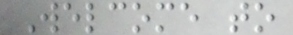Welcome to
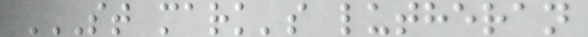ST MARK'S LUTHERAN
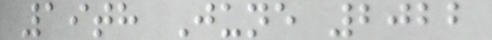19th June 2022
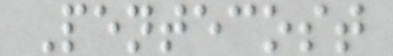Pentecost
